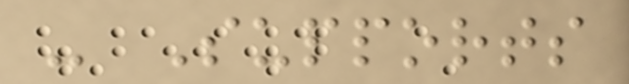- Supports
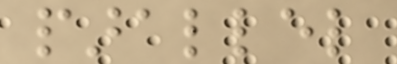parallel
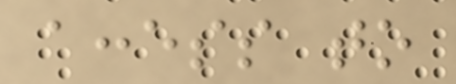access to
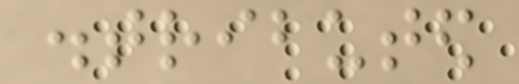distributed
